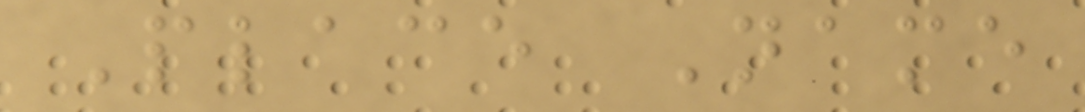Place Name
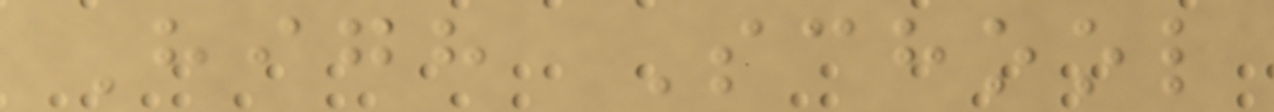High School
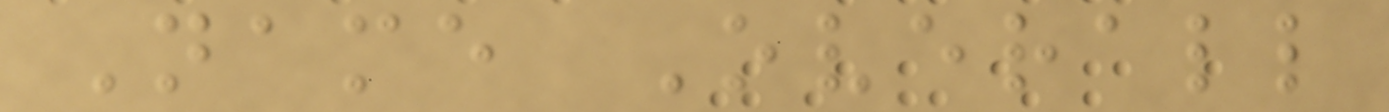Name Overall
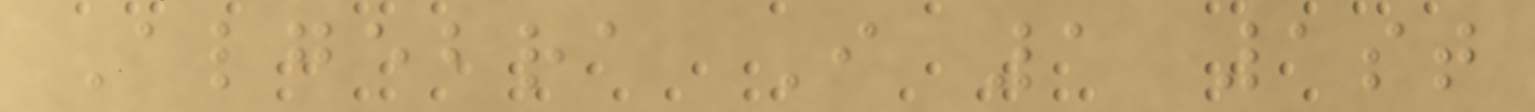Algebra I 1 1st
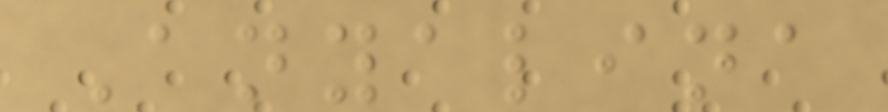Anyalina
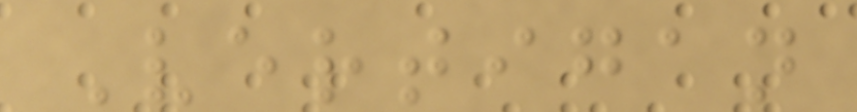Vertigan
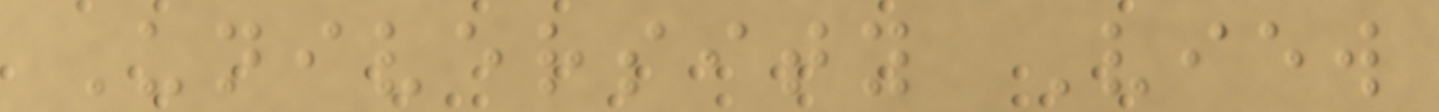University View
